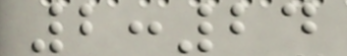2:24
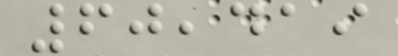60,419
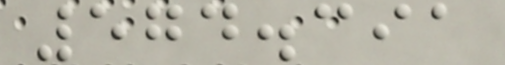574.391
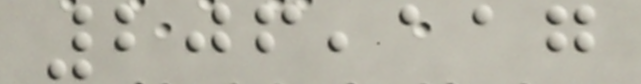206,117
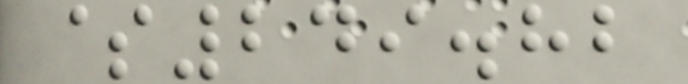$249.82
